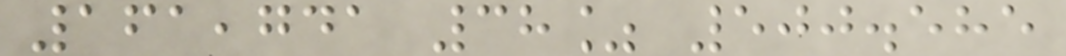161,741 38% 500.585
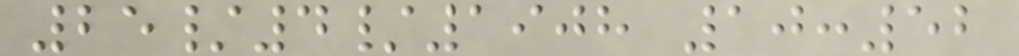25/4/1908 10:52
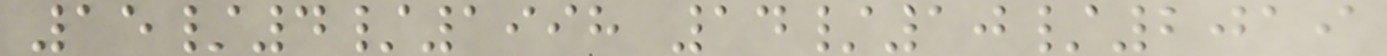15/4/1998 14/10/2019
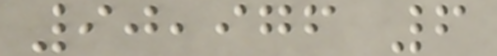90,976 6
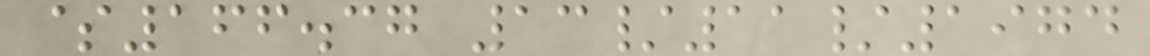$166.37 13/11/1974
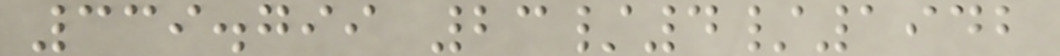339.799 23/4/1942
